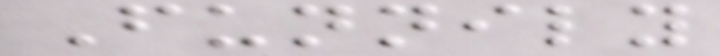Funnily
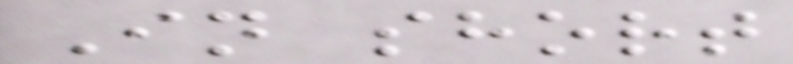In short
